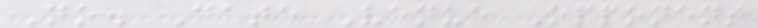No. Date Venue Opponent
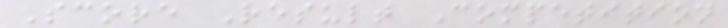Score Result Competition
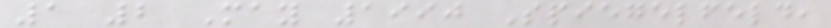1 2 May 1990 Spiegelfeld,
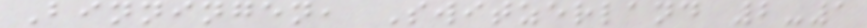Binningen, Switzerland 2-1
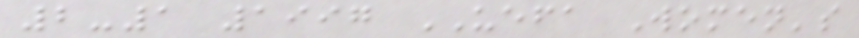2-1 1997 UEFA Women's
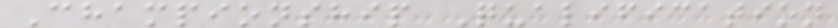Championship Qualification
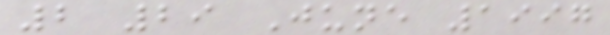2 29 June 1997
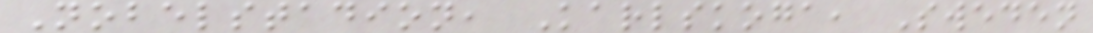Nobelstadion, Karlskoga, Sweden
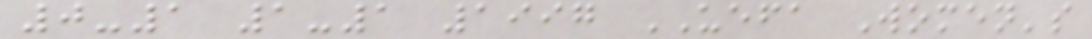0-1 1-1 1997 UEFA Women's
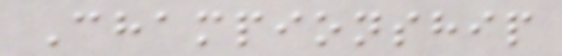Championship
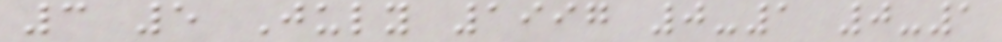3 5 July 1997 0-1 0-1
